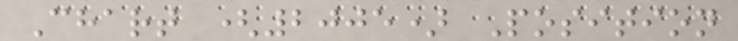Chart (2005) Position
